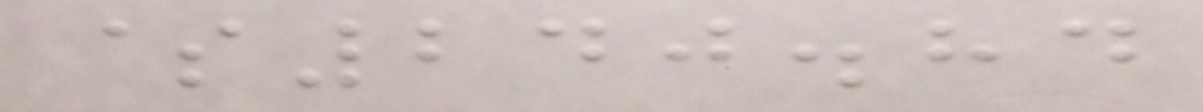$240.84
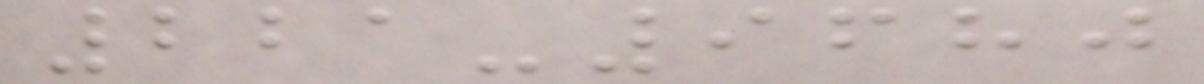221-9680
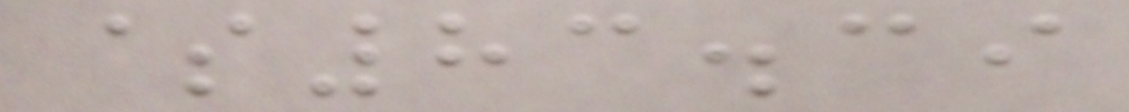$83.39
